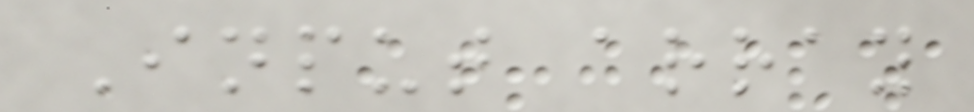Input array
